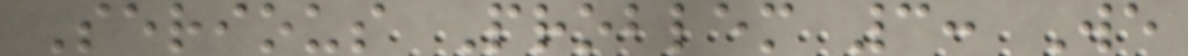Serious Problem 3: We
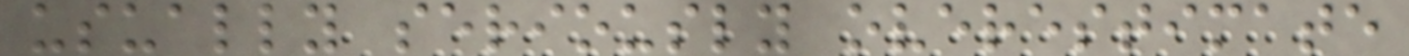usually seriously overestimate
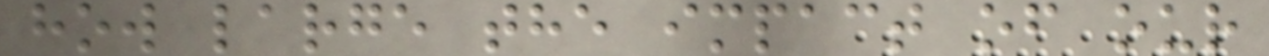how large the impact of our
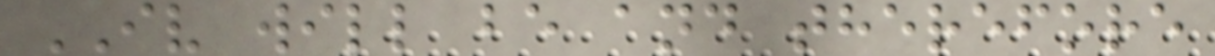IV will be and therefore
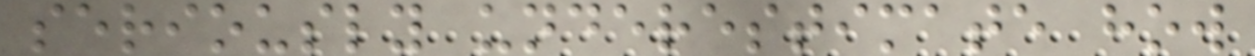seriously underestimate how
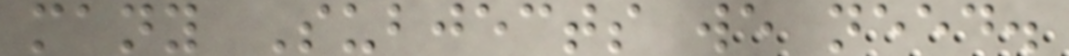many Subjects we need.
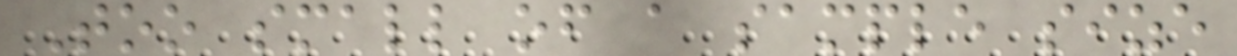Too small of a sample size
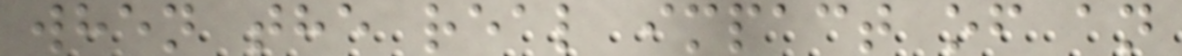when the real impact of an
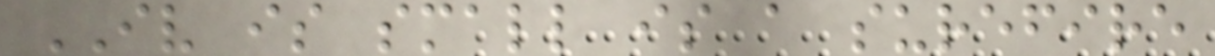IV is small is a surefire
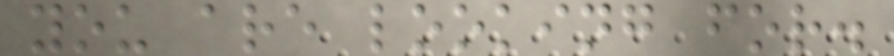you are looking for.
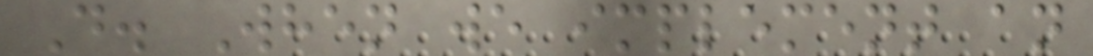D. When we implement an
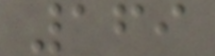169
